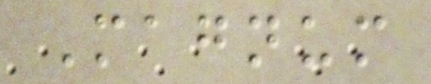Magnum
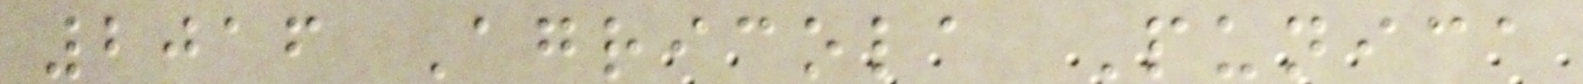2016 Agricola Punica
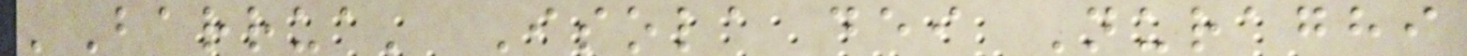'Barrua' Isola dei Nuraghi
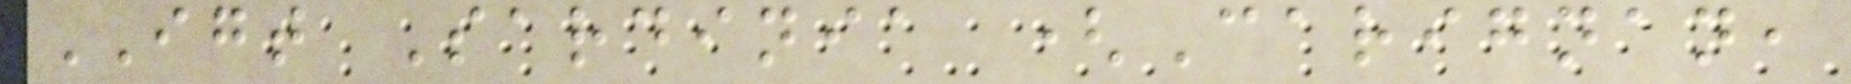IGT Sardinia (Carignan,
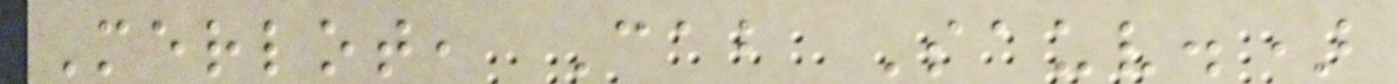Merlot, Cab Sauv.)
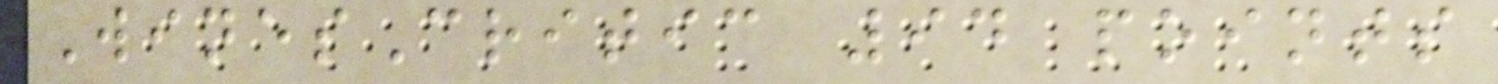WinesCritic 94 points
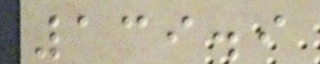139.9
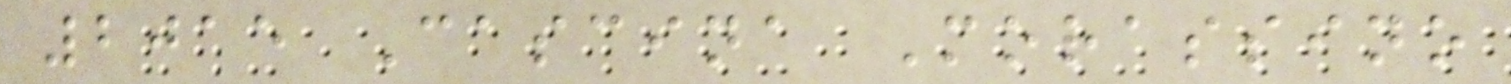2015 Cascina Morassino
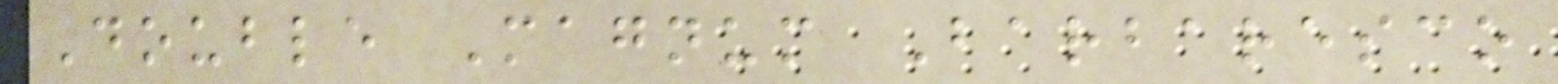Double Magnum Barbaresco
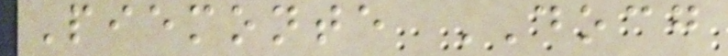Piemonte DOCG
